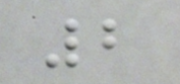2
